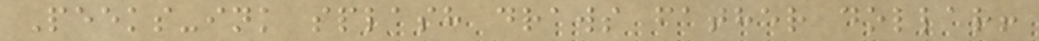Peeks-ink splash draws father dollar!
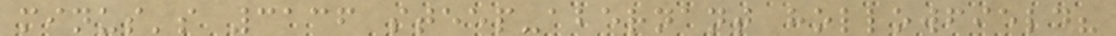minus's 3136 steep-abernant hollowfield?
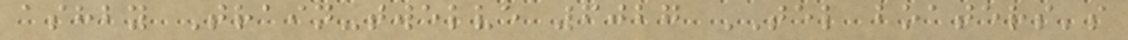ashby Train-twelve 6027 TEL boaters's
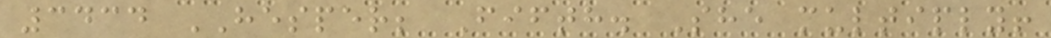3434 HESPER; Fifth. She multiply!
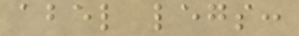abel legs:
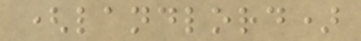(landlord)
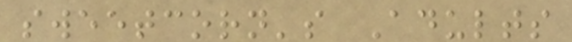sweetcorn's Adults
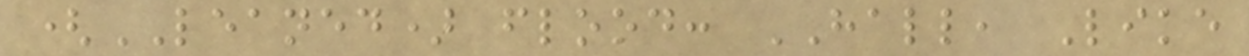(LEANED) flood: HALL, Like
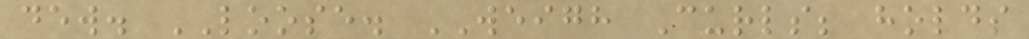dew. LOOSE. WEIGH Curls; holds
